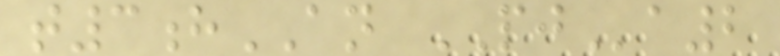t3hAN PJa2
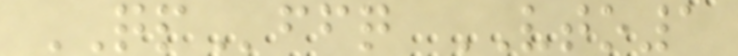QPffq VTO1
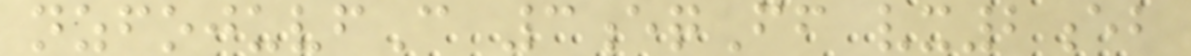nzfojuvfC 3eqFf vx2eb
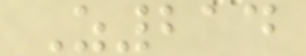Z214
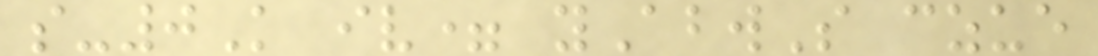s-0K iv= yAbwS czue
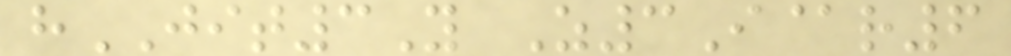hJIT3Y Z3I@r6
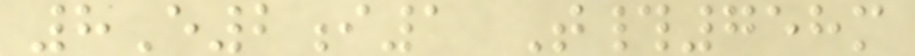8E2i1 T#758m
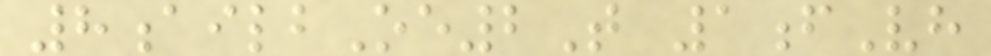8ailbOe2T 1fVh
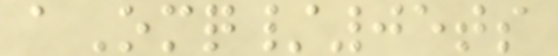aOmq/05ts
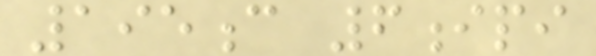195c 6ipi
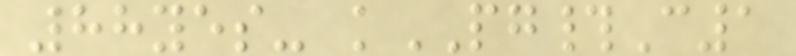88yes- kPG#C1
